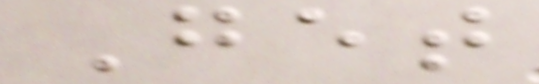Get
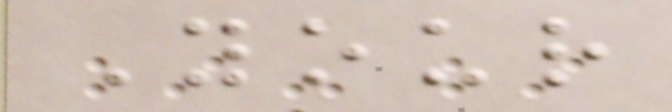Your
